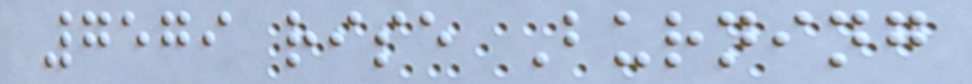7579 rise Burning
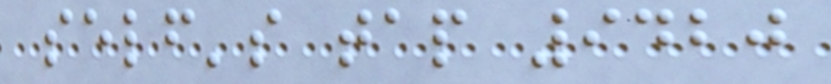self's tap 9420
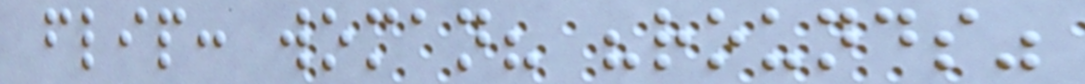flip: woman? "rounds"
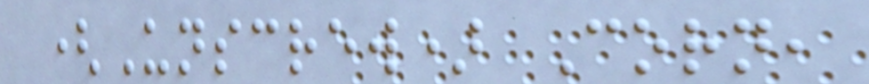(Unscrew) Corn,
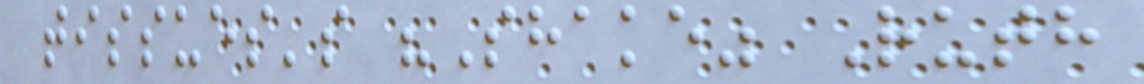tissues's "Shake" Ruth
